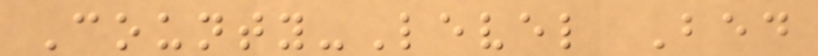County-Level Bed
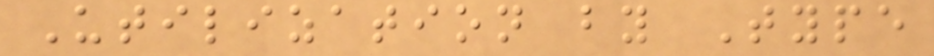Utilization by Type
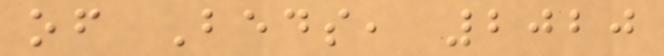of Beds, 2020
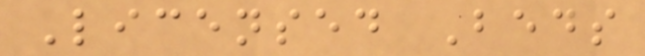Licensed Beds
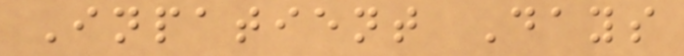Inpatient Days
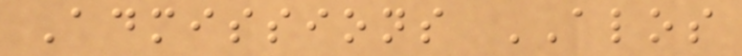Admissions ALOS
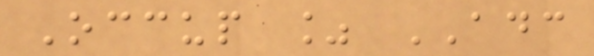Occup % ADC
